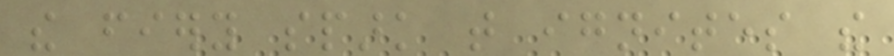the fiery spark that ignites the
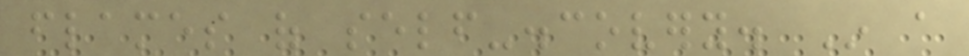flames of self-discovery. In a
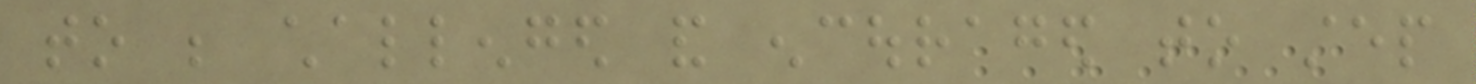to be challenged and encouraged to step
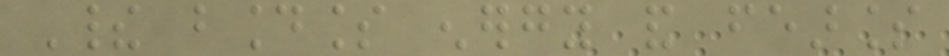Their boundless energy and fearless
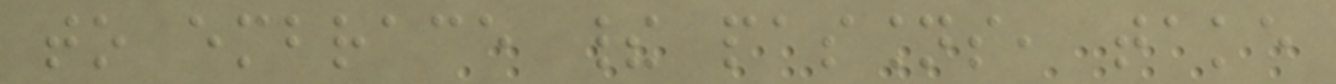to embrace their passions, take
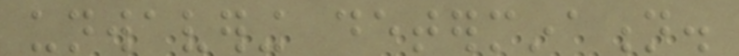unwavering determination.
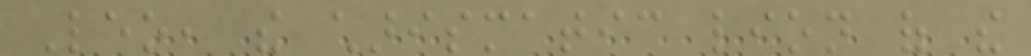Leo, the charismatic lion of the
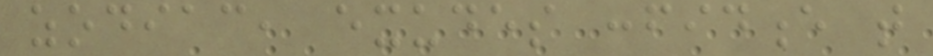zodiac, exudes confidence that
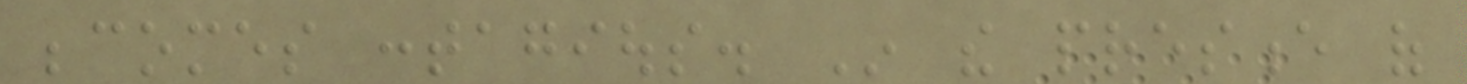becomes contagious. In the presence of
